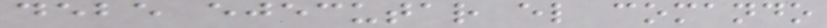debe ejecutar el comando
